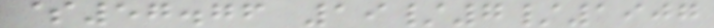$57.76 19/7/1907
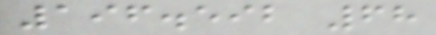196.592 68
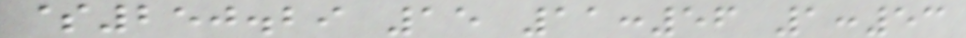$250.29 15 11:56 1:53
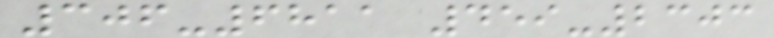306-6811 459-2303
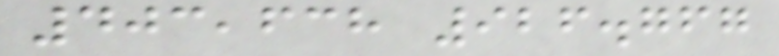403,638 926.767
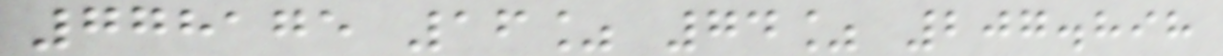778175 16% 74% 207.898
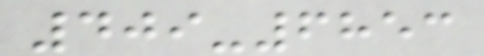409-6853
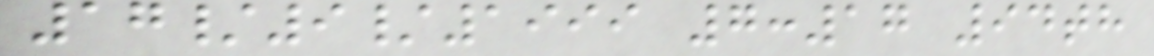17/9/1999 7:17 94th
